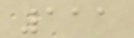111
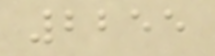2255
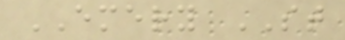EMERY ST
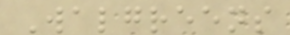Walgreens
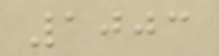1003
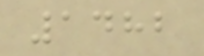1482
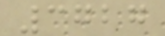3727
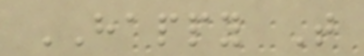HAPPY T
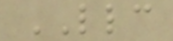LLC
